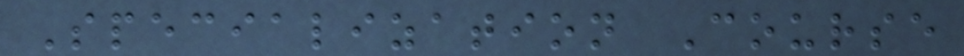Specialization Course
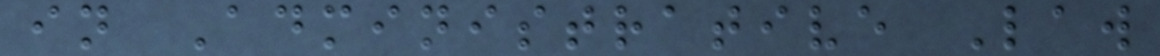in Administrative Law
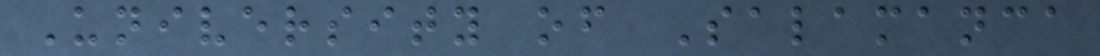University of Salamanca
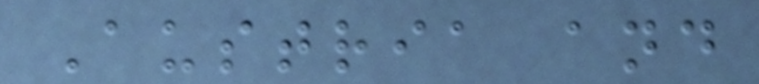Austria and
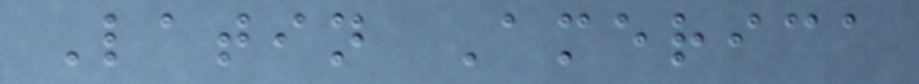Latin America
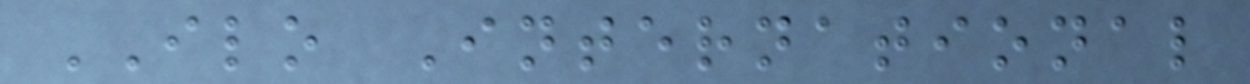ILO International
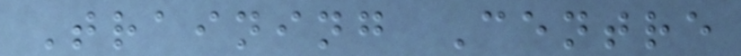Training Centre
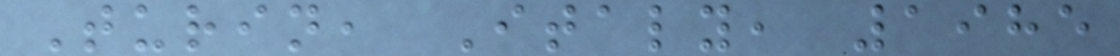Turin, Italy, 1985
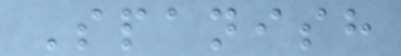Spanish
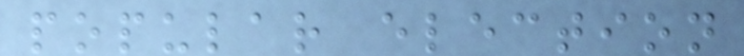popular election
